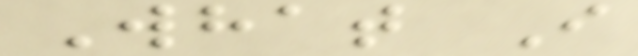What I
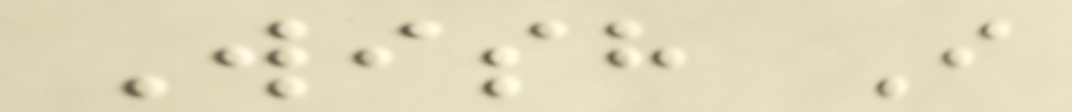Wish I
